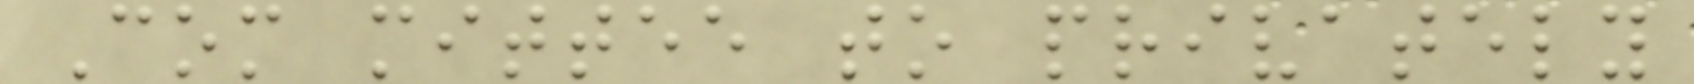Com mittee to privately
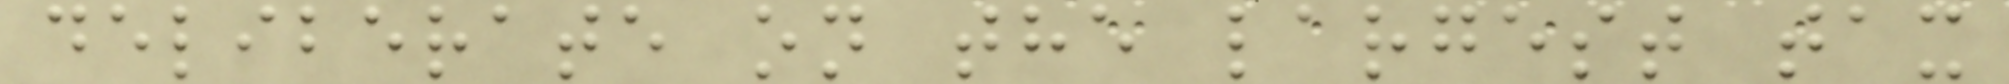deliberate on the largest tax
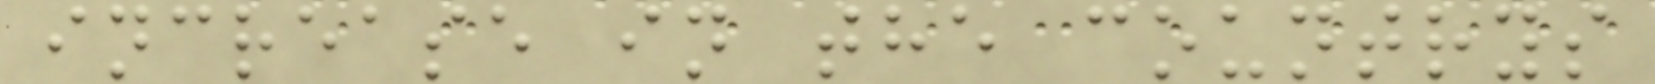increase in the countrys
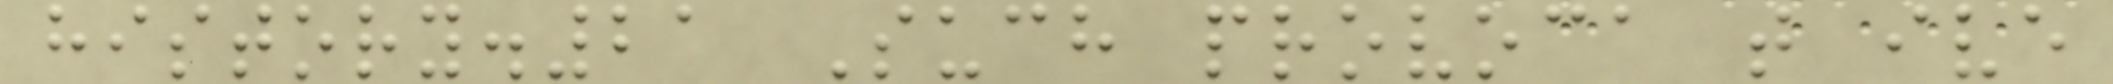history.21 Such provoca t ive
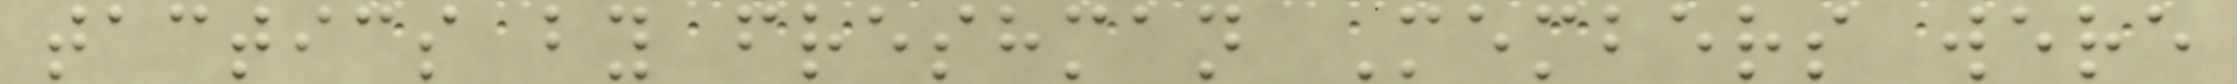tactics by freshman Members were
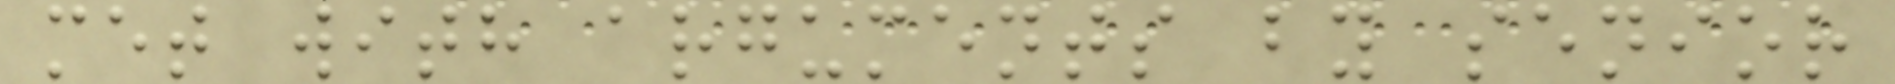met with arguments by senior
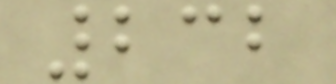232
